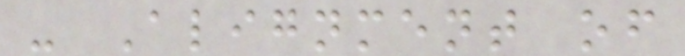- Alignment of
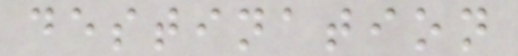destination
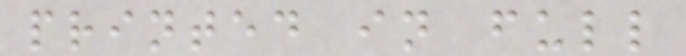printed in full
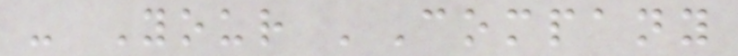- Your 'Company
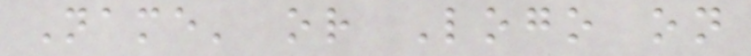Name' or Logo on
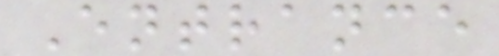Entrance
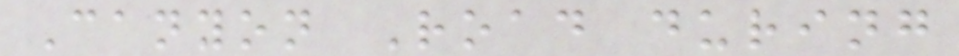Canyon Road during
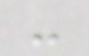-
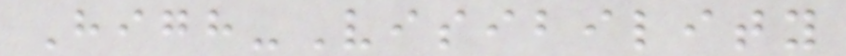High-Visibility
